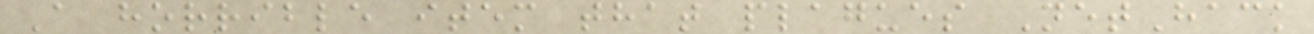A horrible item that plagues NetHack
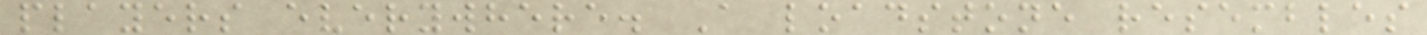players everywhere. A loadstone resembles
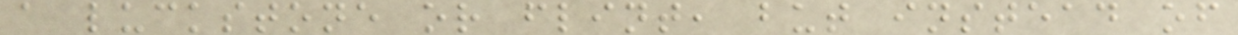a luckstone or flint, but instead of
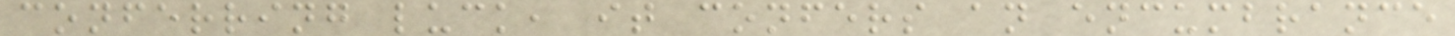conferring luck, it confers an encumbrance
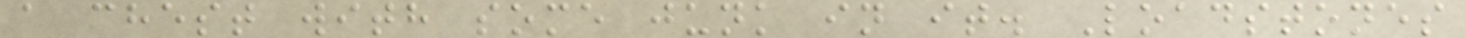a chest with some junk in it. Loadstones
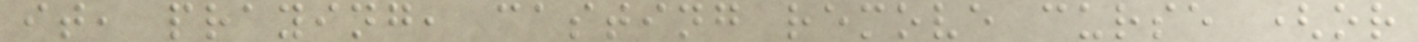it, praying, casting remove curse (or
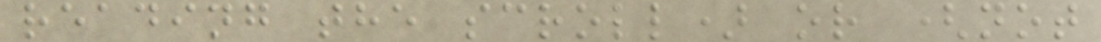reading the scroll) or (not
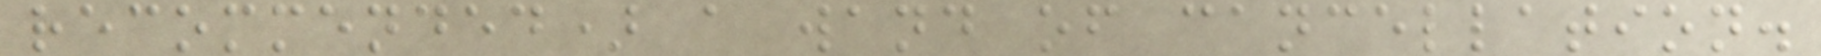recommended) a wand of cancellation.
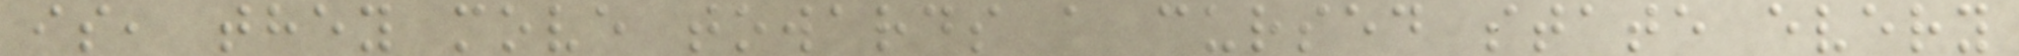is, they move towards a cursed state every
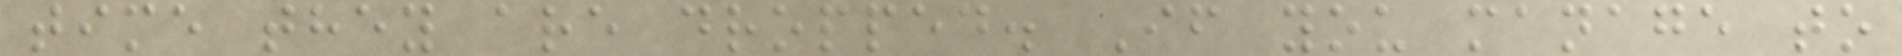time they are dropped. If you manage to
